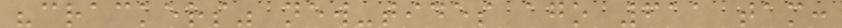"crackers" new-tides ago 611 tam:
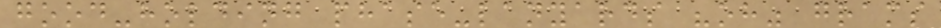good-holding phase-lanyards "oh" grams
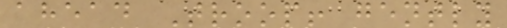ahead Troop! gently
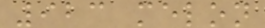923 melon
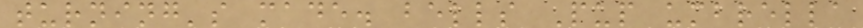turning's made. bells Pup umbrella
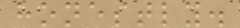honestly.
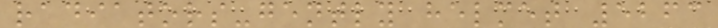radiators-gently helmet 5263
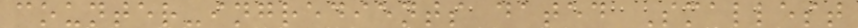counter-ingredients dated Smallest
